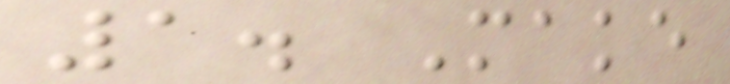1. Make
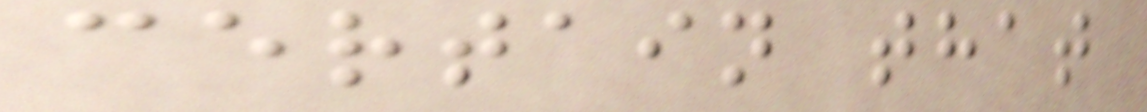certain that
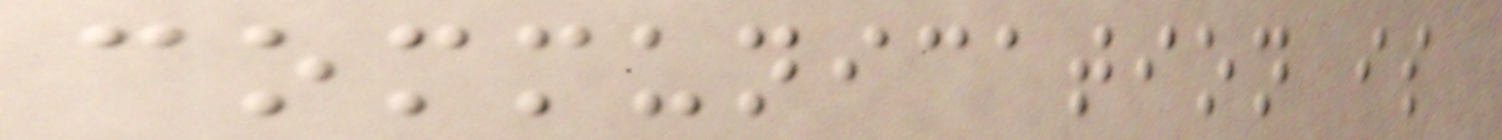communication is
